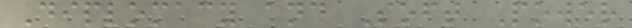Diplomacy and Soft Power
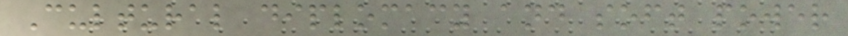Cultural diplomacy and soft power
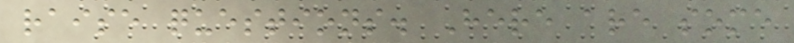raise questions. Here are some
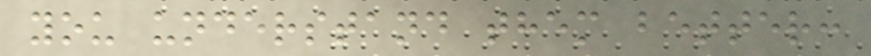you understand them better:
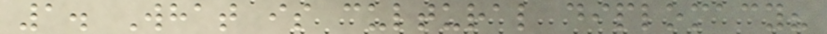1. What is cultural diplomacy?
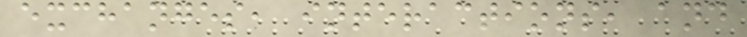exchanges, interactions, and
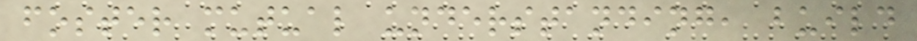foster mutual understanding, build
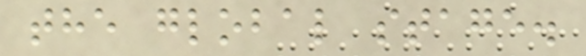the global stage.
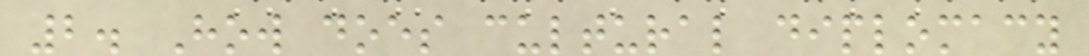2. How does cultural diplomacy
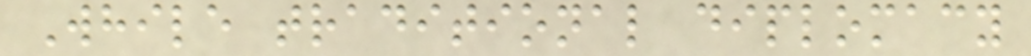While traditional diplomacy
